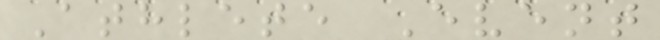Athlete Event
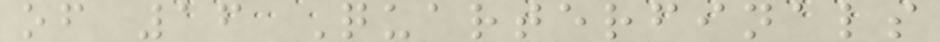of 16 Quarterfinals
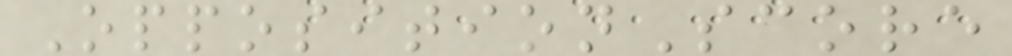OppositionScore
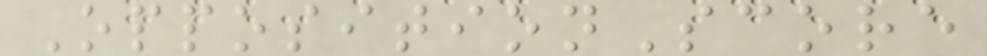OppositionScore
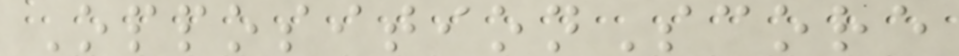OppositionScore
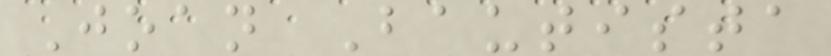Joan Bautista
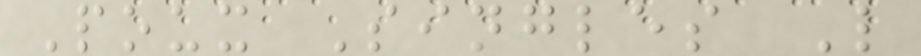Poux Singles L
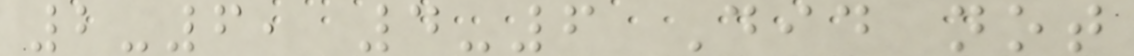2-6, 4-6 Did not
